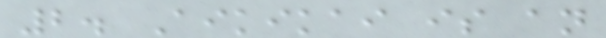2. Aikikai is an
